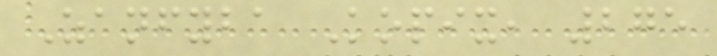Zanfyba Kopix, 275
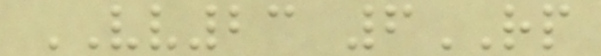VV23 6RP
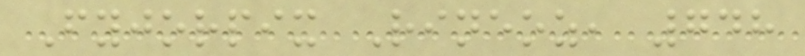Fyjorpix Rineoz, 748
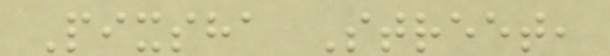Pixsha Street,
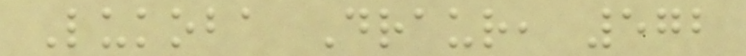Lukoba Draur, 572
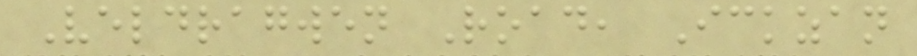Veldragwen Road, Ickzan
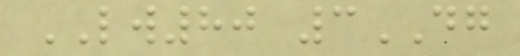LW80 3DG
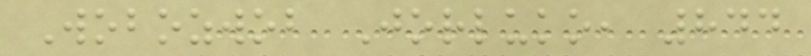Wobozwob Jorluko, 844
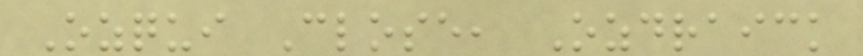Ozqui Close, Ozdraick
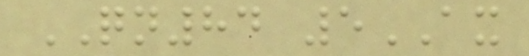QN84 5AX
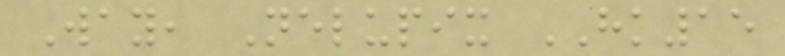Way, Nelupix HK15
